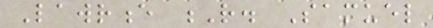Lawrence R. Samuel
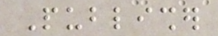Publisher
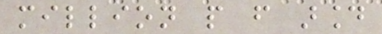million people from around
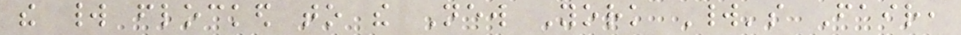the world flocked to the New York World's Fair,
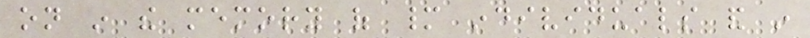on in the memory of many individuals and in
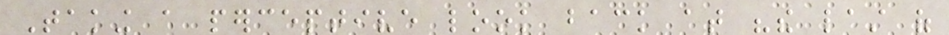Taking a perceptive look back at "the last of
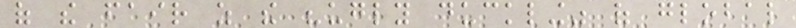of the fair as the "ugly duckling" of global
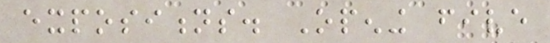expositions. Opening five
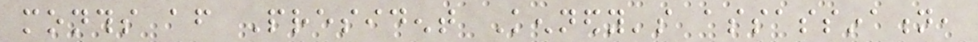months after President Kennedy's assassination,
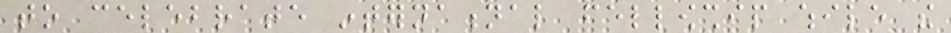to celebrate international fellowship while the
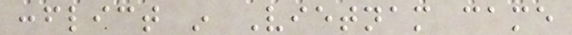conflict in Vietnam came
